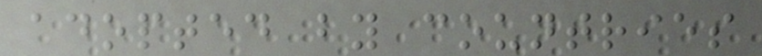adopted by countries
